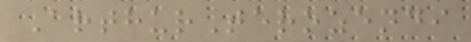ArthurTerozendi
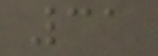31
